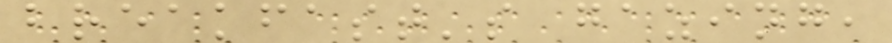breakfast's gazing,
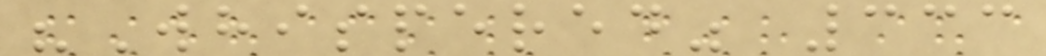"Whispered" 333
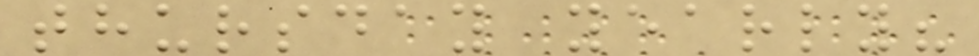thursday yearly?
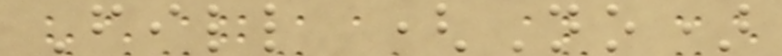Fill (No)
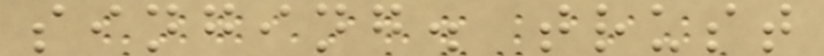singing. trust
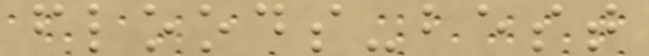floods-best
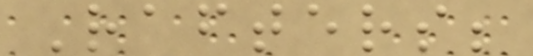Rafters;
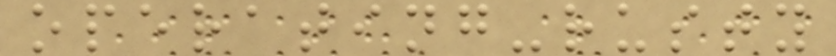operating-rusty
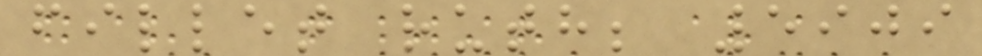fillet ruth; 5909
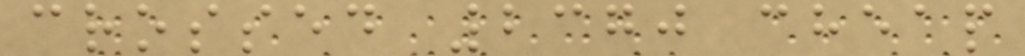crossed 2370 cheap
